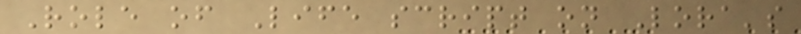Role of Life script on Lora's
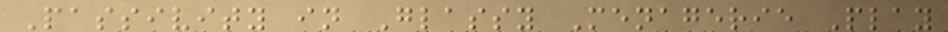Passivity in Glassy Menagerie Play
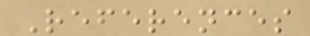References
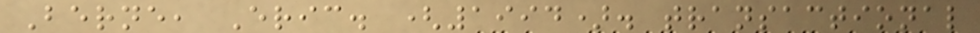Berne, Eric. (1994). transactional
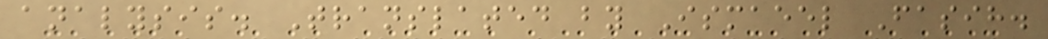analysis. Translated by Ismaeel Fasih.
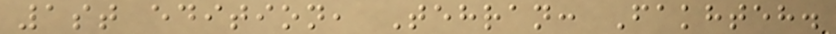1st edition, Tehran: Fakhteh.
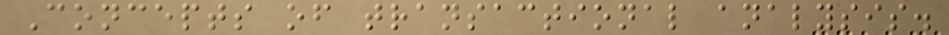Concepts of transactional analysis.
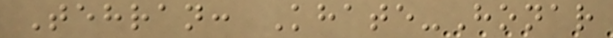Tehran: Khate-Honar
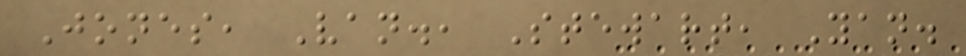Jones, Van., Stewart, Yan.
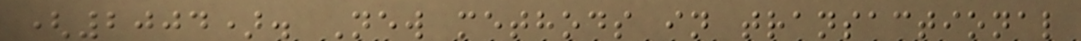(2004). New methods in transactional
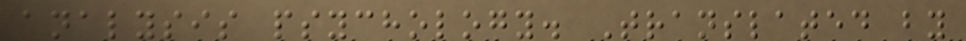analysis psychology. Translated by
